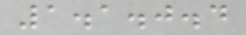1.1.0.4
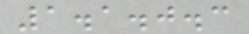1.1.0.3
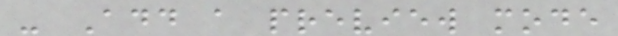- Add a preview mode
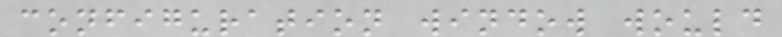configuration window would
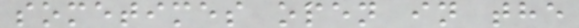sometimes open in the
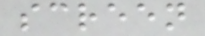screen
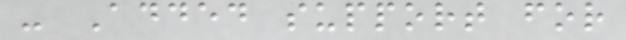- Added support for
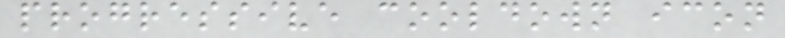progressive cooldown icon
